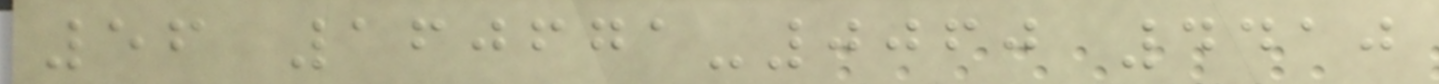56 160671-0060 4410
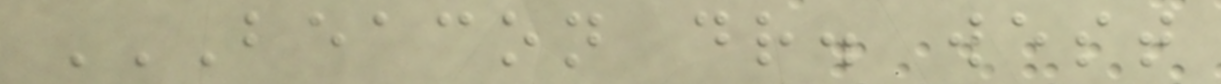BEACON DR. WEST
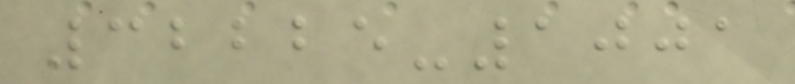32225-1001
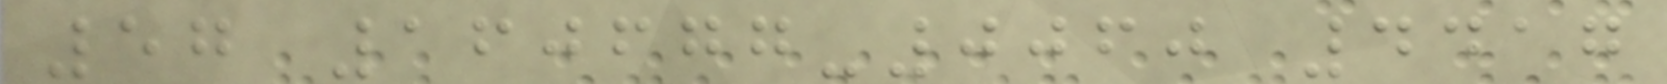57 160677-0060 4417
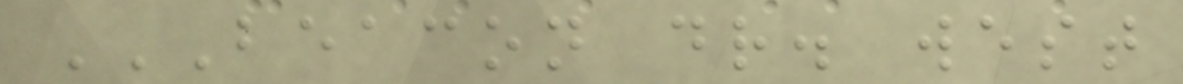BEACON DR. WEST
